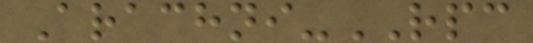Arachni-RPC
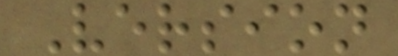Version
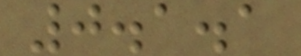0.1.1
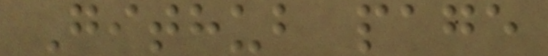Github page
